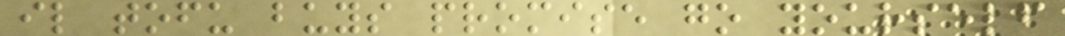il tofu buys promise go yourself
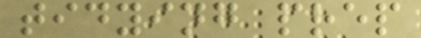tidying prep
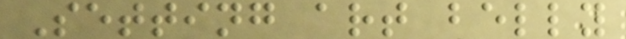Setting art belly
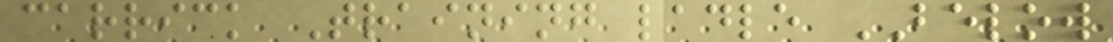carrick Training ladle BELOW
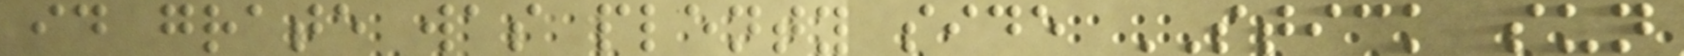id grate was plenty side STICK sun
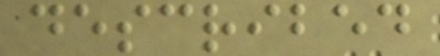described
